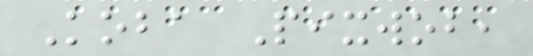Koba Pixwob,
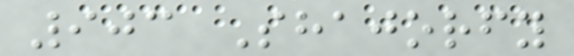903 Shajorfy
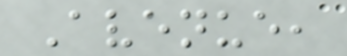Avenue,
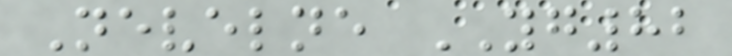Nevelne YG82
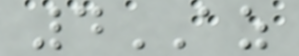4AZ
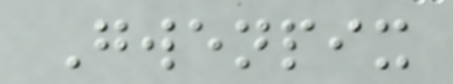Gwenpix
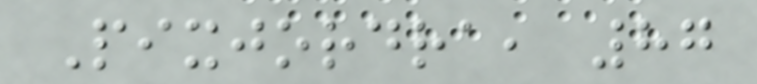Pixjordra, 87
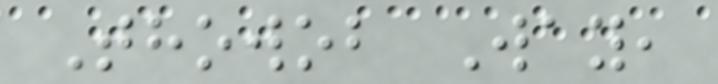Thowob Way,
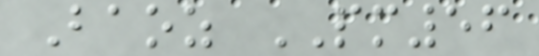Baoz PM56
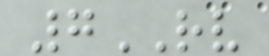7RV
